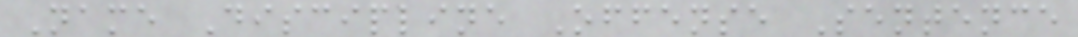Name Discipline Offense Sentence
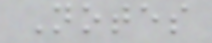Notes
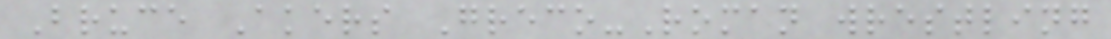Bruce Akers Greco-Roman wrestling
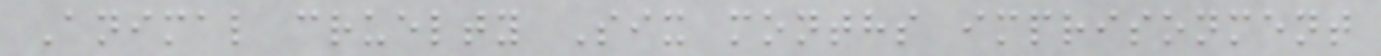Animal cruelty Six months imprisonment
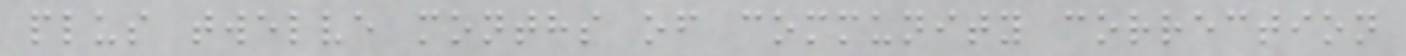plus twelve months of community correction
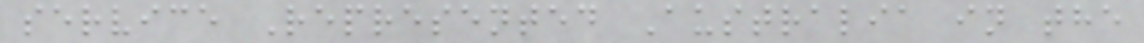service Represented Australia in the
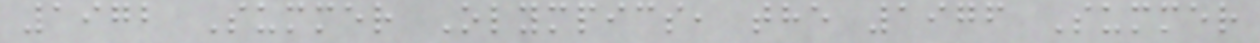1972 Summer Olympics, the 1976 Summer
